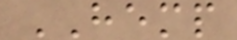HEMP
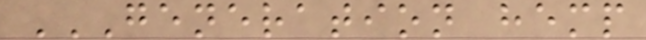GENERATION HEMP
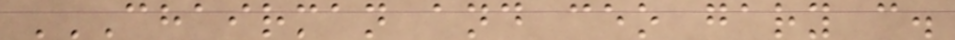CHAIRMAN AND CEO GARY C.
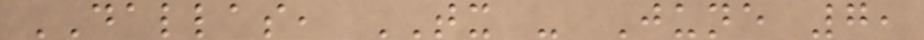DALLAS, TX - June 7,
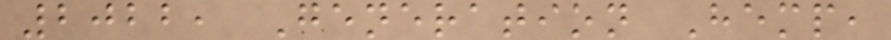2022, Generation Hemp,
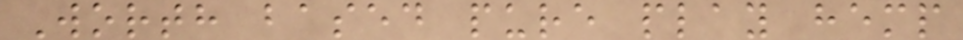Worth based pure play hemp
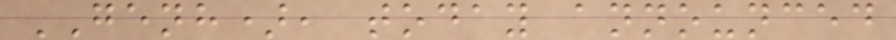GENH), today announced
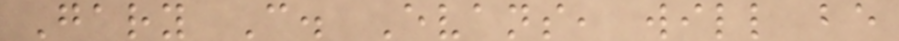Gary C. Evans, will be
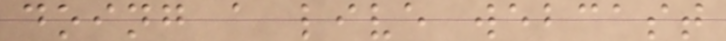doing a live webcast
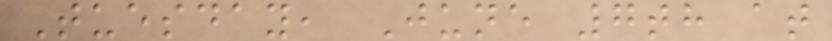Tuesday, June 7th at
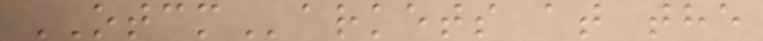OTCMarkets at the
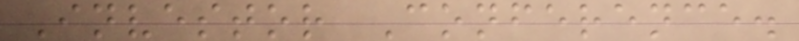Investor Conference.
